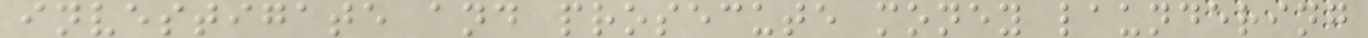investigate and prosecute money laundering
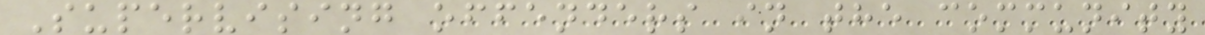Supervising offenders in the community
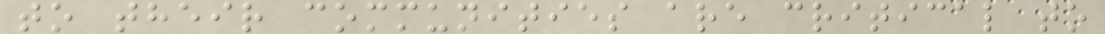to their communities are critical to
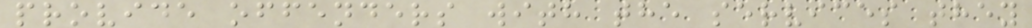provide offenders with the services they
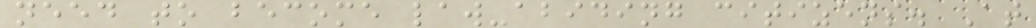need to become law-abiding citizens. At
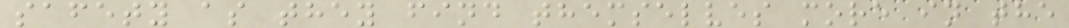safety as they find themselves more in the
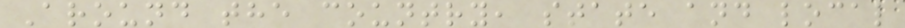Around the country, state and local
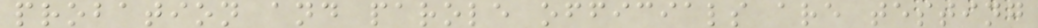probation and parole officials are testing
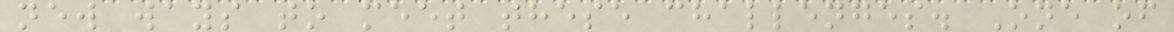new ways to meet these challenges. One of
